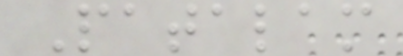Patalam
